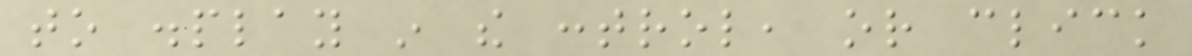to display in the control, or click
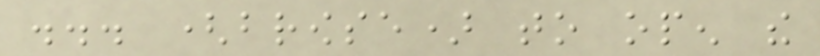... (browse) to open the
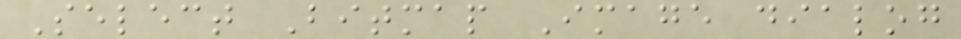Select Bitmap Image dialog
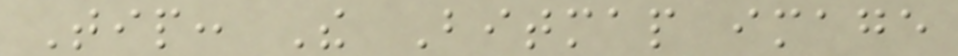Tip: The Bitmap image
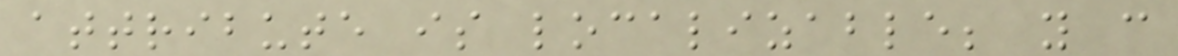attribute is localizable; you can
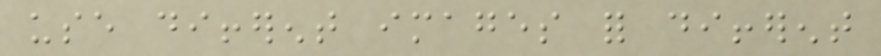use different images for different
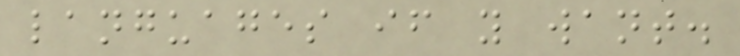languages if you want.
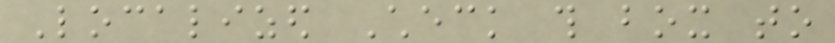Localized Check this box to
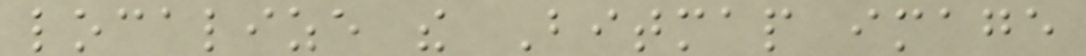localize the Bitmap image
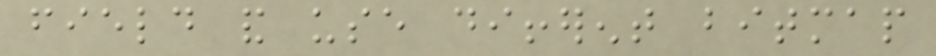field and use different bitmap
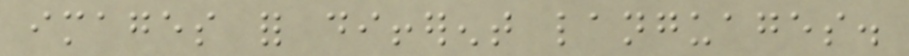images for different languages.
